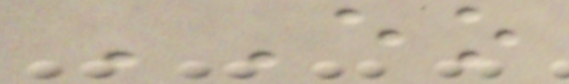EO
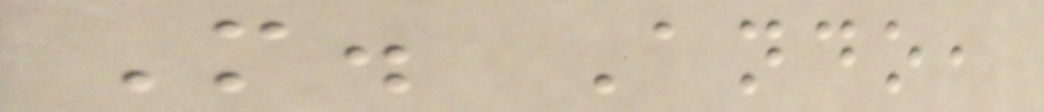M. Ando,
